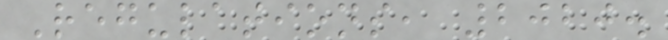Regulations, 2020.
